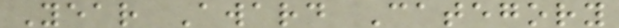Year Award Category
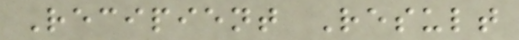Recipient Result
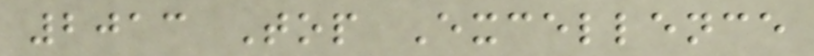2013 Top Excellence
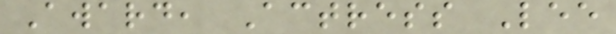Award, Actress Lee
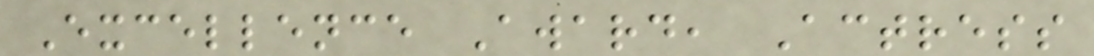Excellence Award, Actress
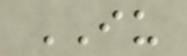IU
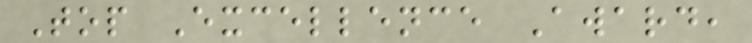Top Excellence Award,
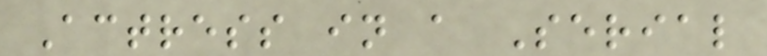Actress in a Serial
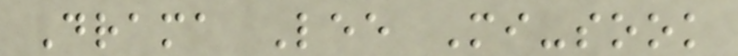Drama Lee Mi-sook
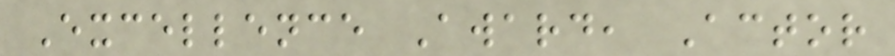Excellence Award, Actor
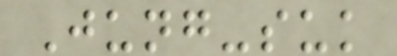Jung-suk
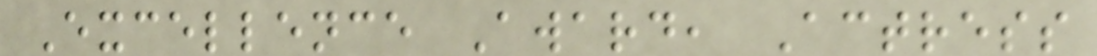Excellence Award, Actress
